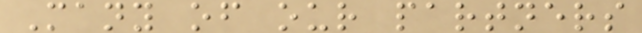Many of our partners
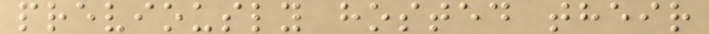previously hosted their
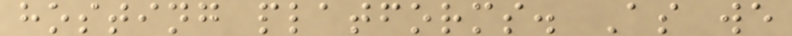hosting platforms. As we
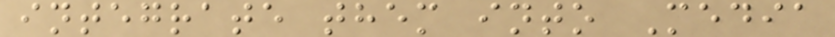integrate them into Media
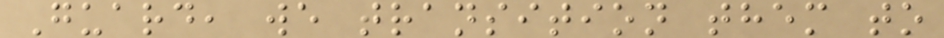Guard, we transition them to
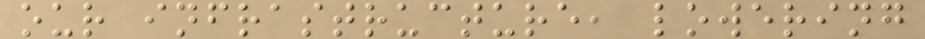our infrastructure, lowering
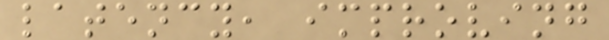latency, improving
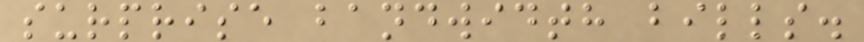surprise bandwidth bills.
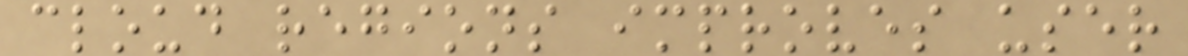cloud regions improves user
